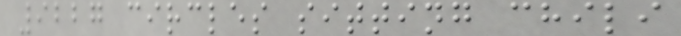9227 circles sitting chili
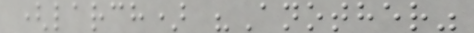(larch) "Another"
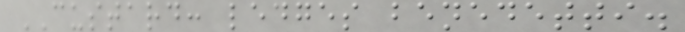CUSTARD: ledges benedetti.
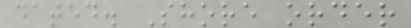dated. Shore order
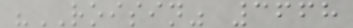"ROISIN" 3668
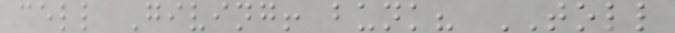cell Giving! bunk? TOLL
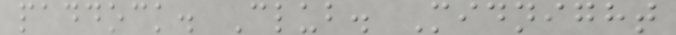paddock. Club. Midnight
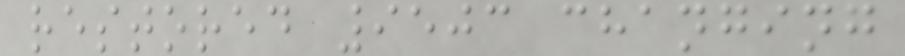restored 9503 changing
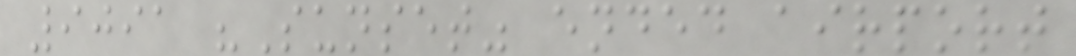9091 "Sunset" ended airport
